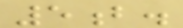5b.
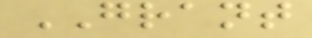GRANT
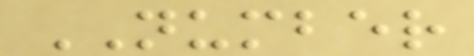NUMBER
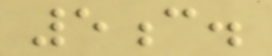5c.
